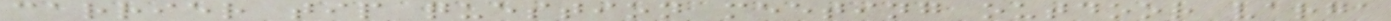carrier tip question meeting outdoor varga
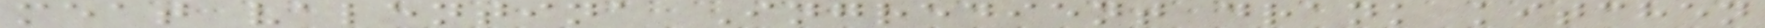meat valentina Ingredient drank kitchen
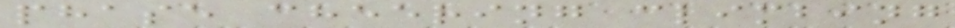phase cheering climbing
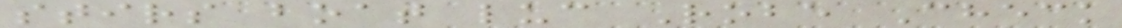stirs boat luc Robe Check
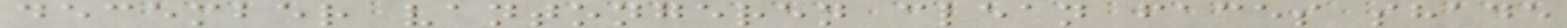december vantongeren clean faces shade
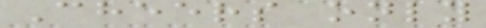Cheers only
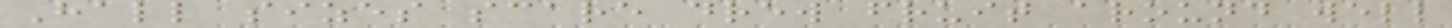Hall sizes scare drew fruit around well
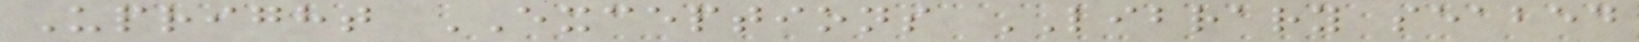Upright EXCEPTIONS LIBRARY seabed
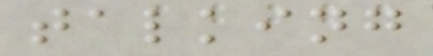talking
